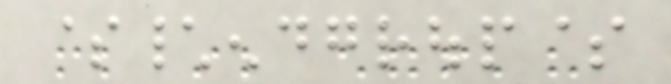$\endgroup$
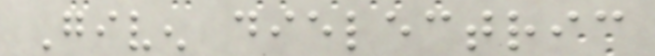Given dielectric
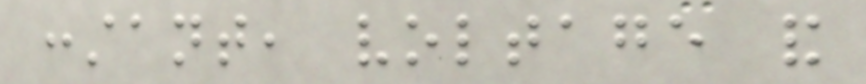constant, voltage and
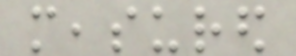measured
